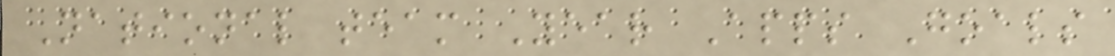National team Year Apps Goals
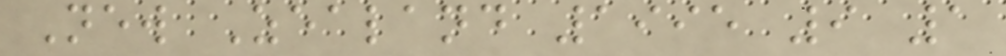New Zealand 1995 9 1
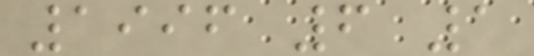1996 6 1
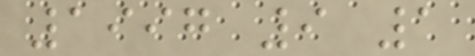1997 9 1
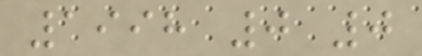1998 0 0
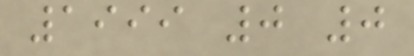1999 0 0
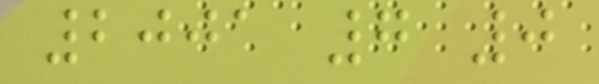2001 7 0
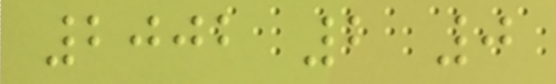2002 2 0
